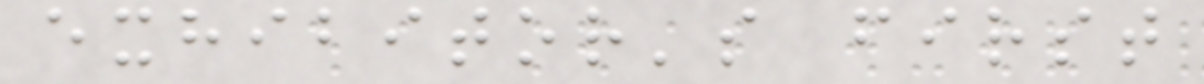exhibitor's first
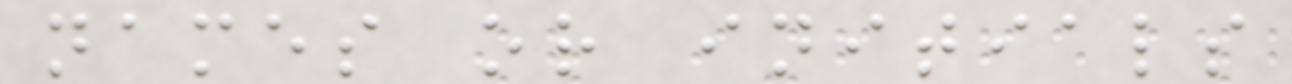names or initials
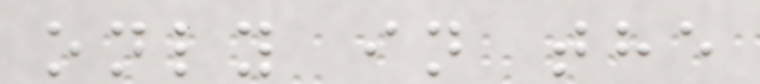only in the
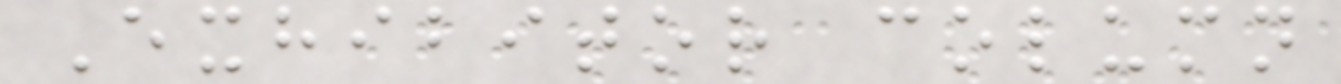Exhibitor column
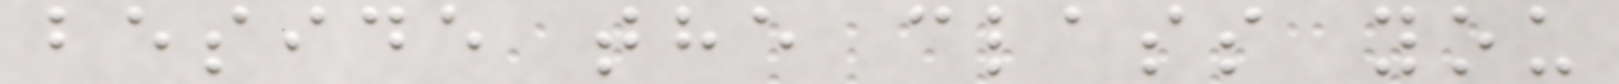beside the class you
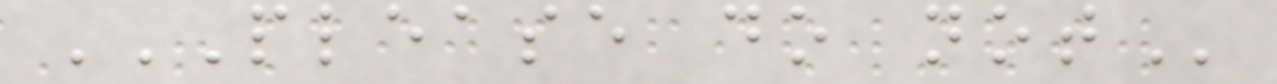PLEASE DO NOT
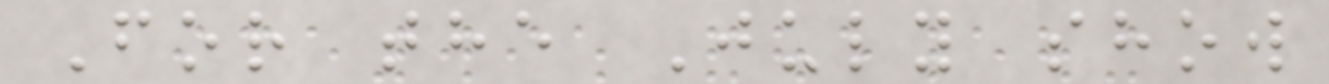For the July show
